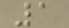1
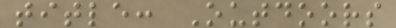title: Outdoors
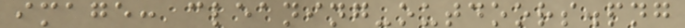image: cleaning-outdoors.png
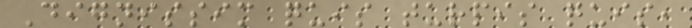Dignissim quis turpis quis,
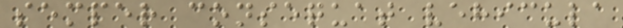semper consequat vehicula
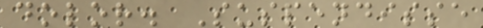dolor. Suspendisse
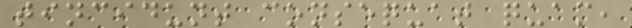tincidunt consequat quam,
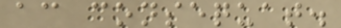ac consequat.
